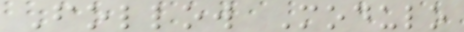Follow Modulo
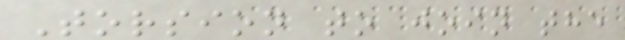Torsion to join the
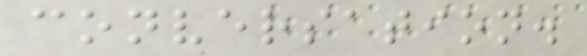conversation.
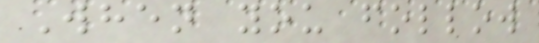When you follow
